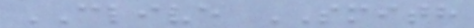CLIVE SMITH
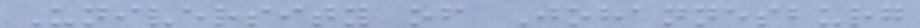University of Johannesburg
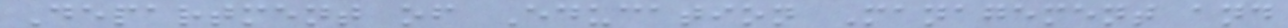Department of Education Management and
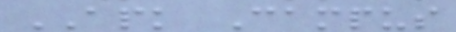APK Campus
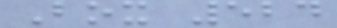Box 524
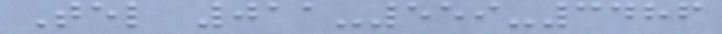Tel 011-559-3486
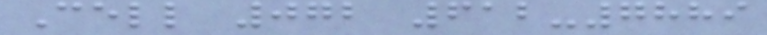Cell 072 612-7889
